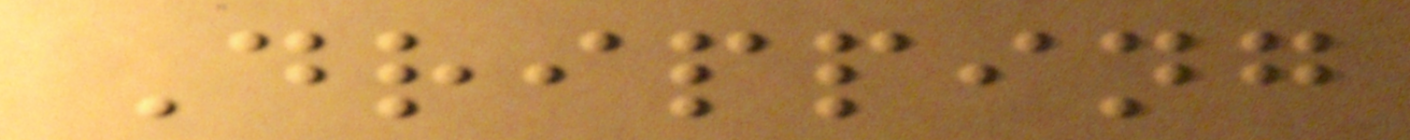Dripping
